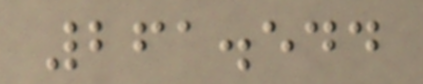261.544
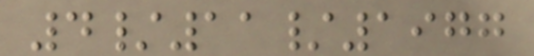4/11/1977
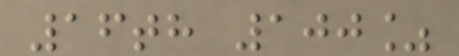16th 100%
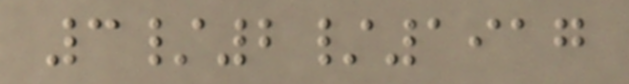3/2/1917
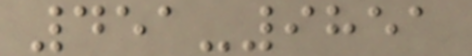451-9851
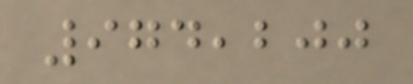974,200
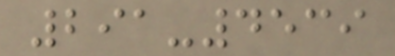291-4539
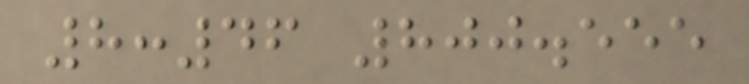8:46 800.555
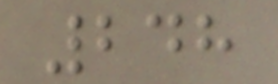248
